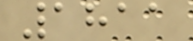1811
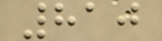810
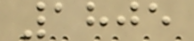1805
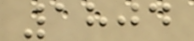1804
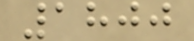1800
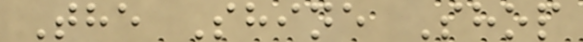The Shine Shop
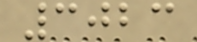3023
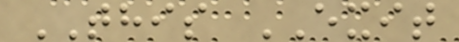THIS EXIT
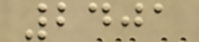2401
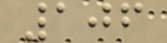106
